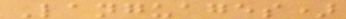Languages)
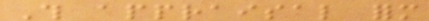This appraisal form
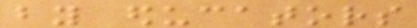by educators
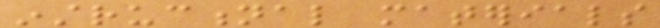instructional materials
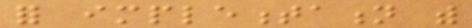for implementation with
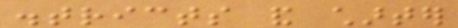districts and charter
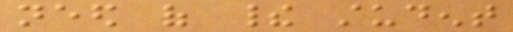need of their student
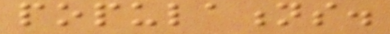populations.
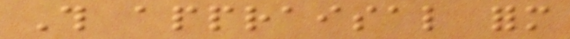This appraisal form
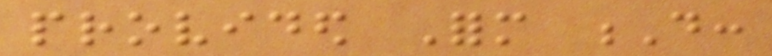provided Form D:
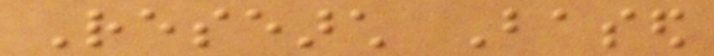Research Based
